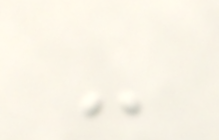-
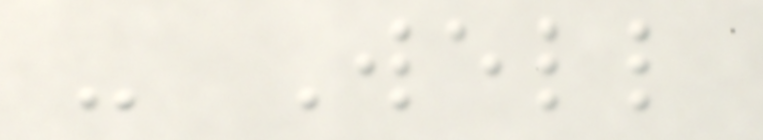- Well
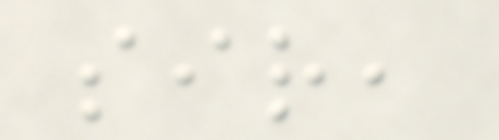sir,
